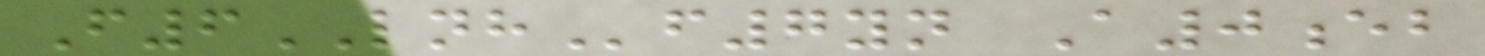F6LNHf7yn A0eb
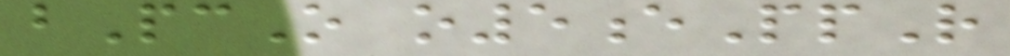bPcO o5ePpR
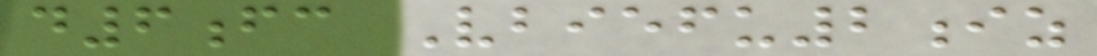d6fc Vbiefu2iz
